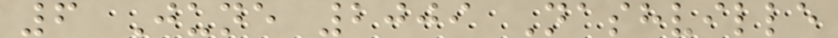6 June 2009 Nashville
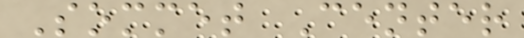Sommet Center
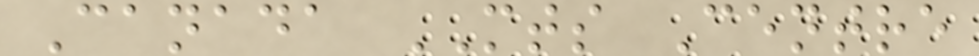Canada MTS Centre
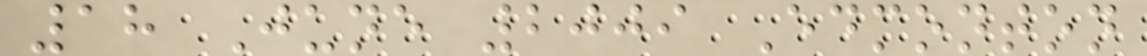18 June 2009 Edmonton
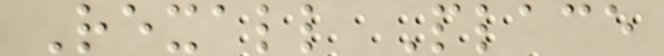Rexall Place
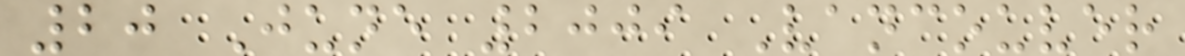20 June 2009 Vancouver
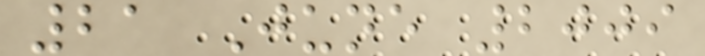21 June 2009
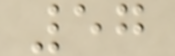57
